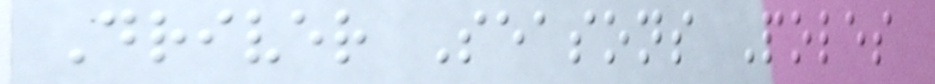Driver Seasons Poles
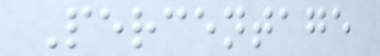Percentage
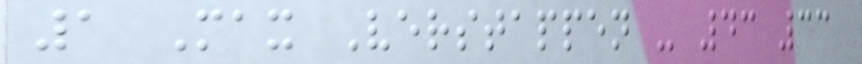1 Max Verstappen - 43 33
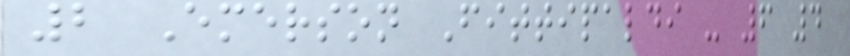2 Emerson Fittipaldi - 6 4
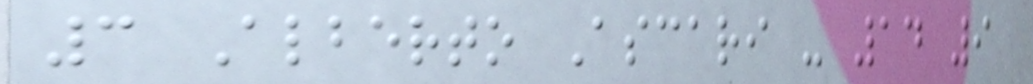3 Alberto Ascari - 14 9
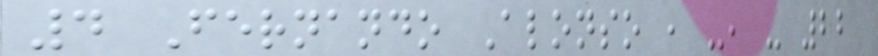4 Fernando Alonso , -, - 22
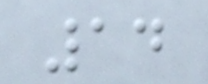14
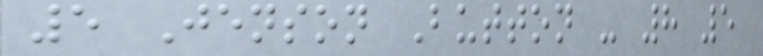5 Jenson Button - 8 5
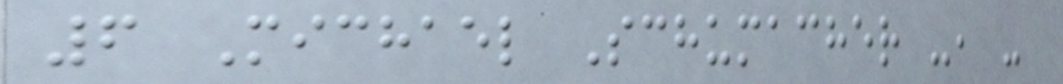6 Michael Schumacher -, -
